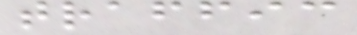traffic
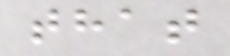that
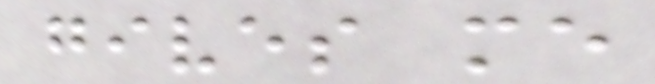gives me
